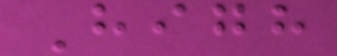High
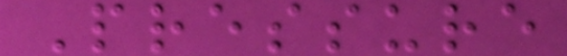Pressure
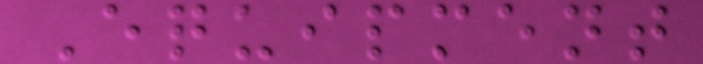Equipment
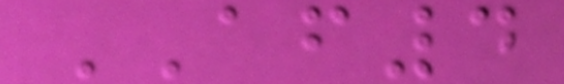AF4
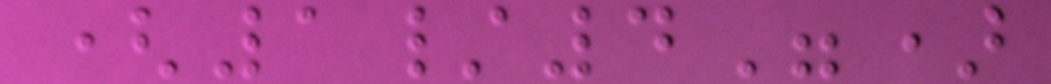(1/4")
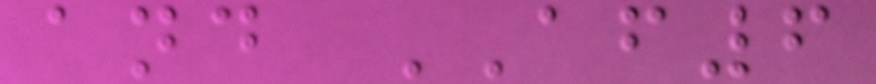and AF6
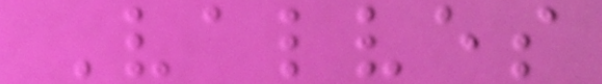Valves
